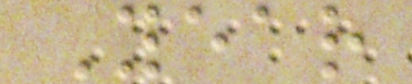Year
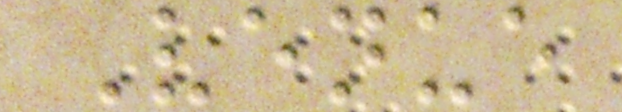Venue
